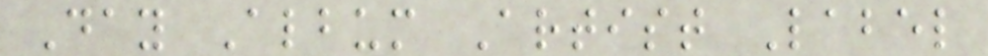Day Album Artist Label
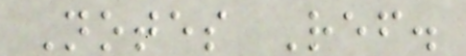Notes Ref.
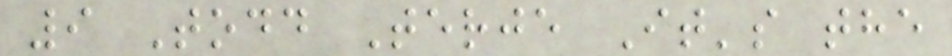9 Todd Terje It's the
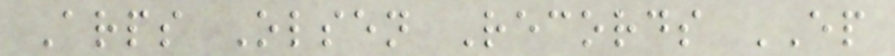Arps Olsen Records EP
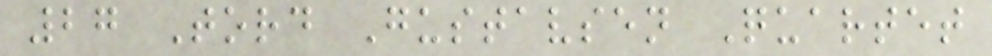27 Tord Gustavsen Quartet
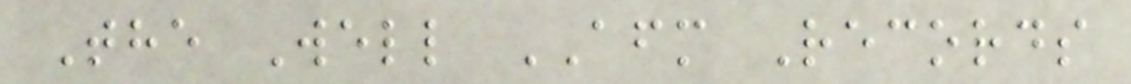The Well AFM Records
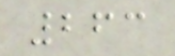263
